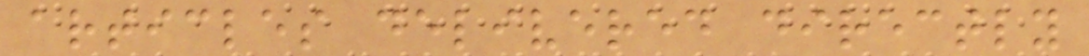articles delivered directly
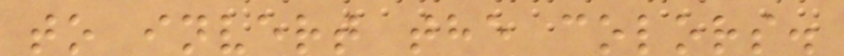to invert the colors.
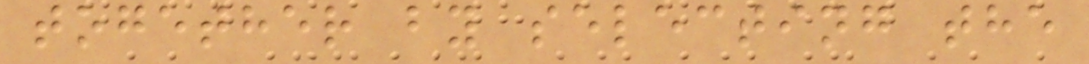together by selecting the
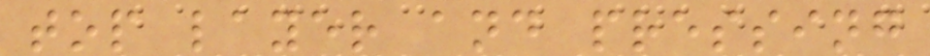top layer and pressing
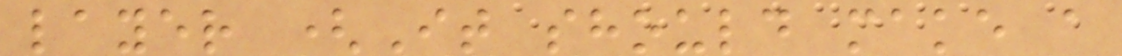layer (It should make a
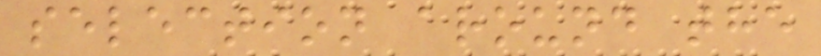selection around the
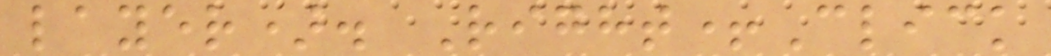layer). Right+Click
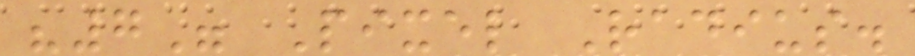"7" Pixel Radius.
